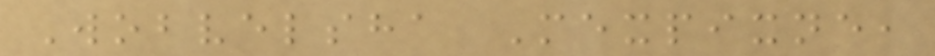Wobvelsha Mexpixne,
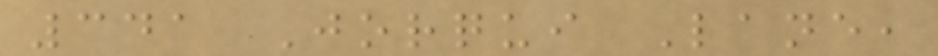341 Jorqui Lane,
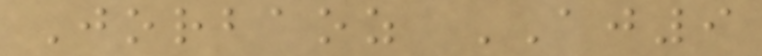Jorbaoz AJ9
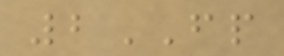2FP
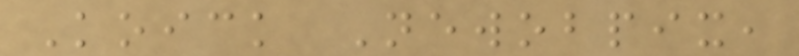Koick Newobpix,
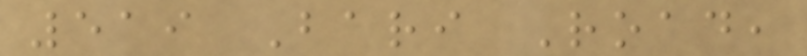519 Bari Road,
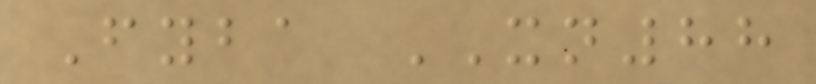Fyba XN88
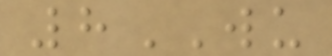8WU
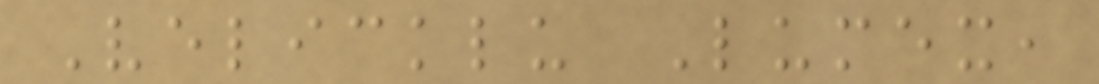Velicklu Lumex,
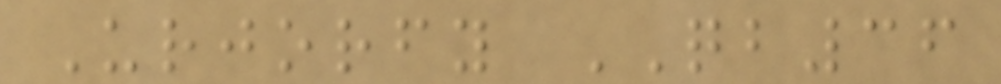Urjorfy QB36
